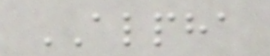ALPHA
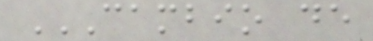CAMBIO DE
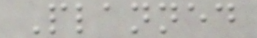Planned
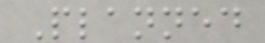Planned
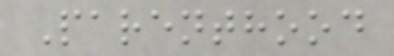Parenthood
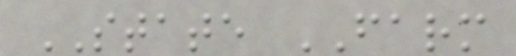STATE FARM
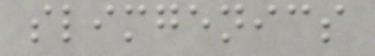slimgenics
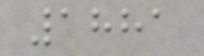1881
